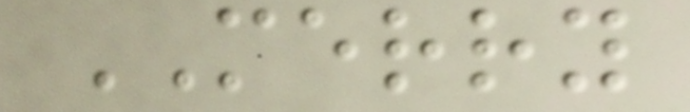MERRY
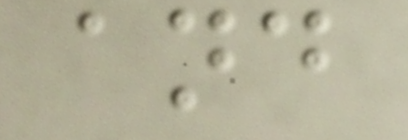and
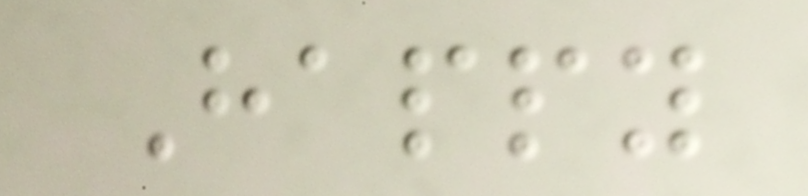Happy
